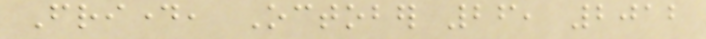Friday, October 26, 2012
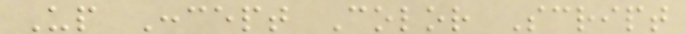Up Concept Color Script
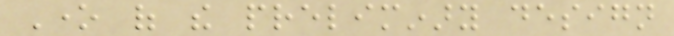One of the preliminary design
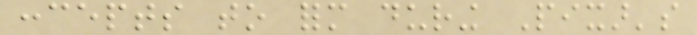concepts to form during Pixar's
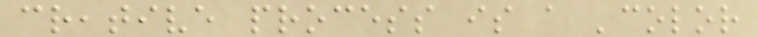creative process is a 'color
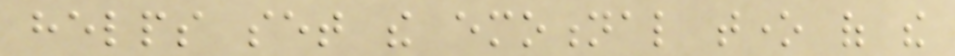helps set the emotional tone of the
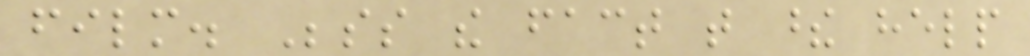film. Besides the fact that these help
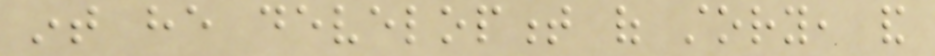int he development of story, and
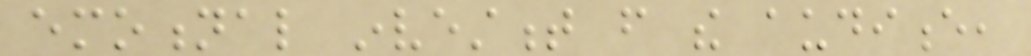emotional investment from the audience,
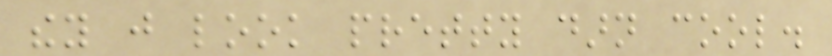they just look pretty darn cool.
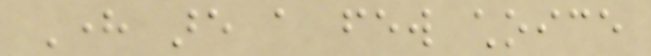Here are a few choice
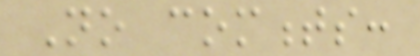No comments:
